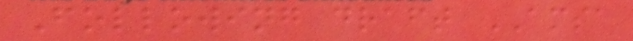Following draft AMSA
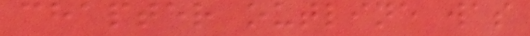chapter outline was
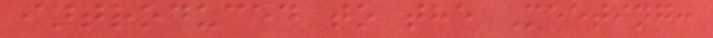introduced to the Meeting:
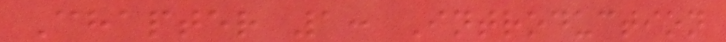Chapter 1: Introduction
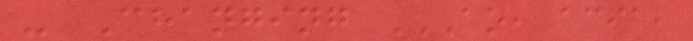- Changing AO, ACIA,
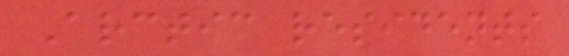Arctic residents
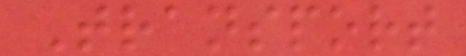Transport
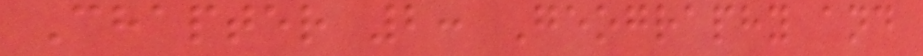Chapter 2: Geography and
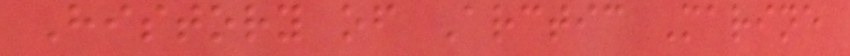History of Arctic Marine
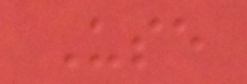Use
